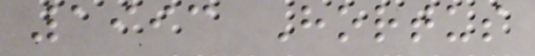1993 Hortus
